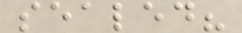sealed?
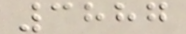3887
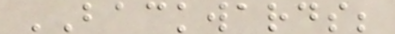BACKWARDS;
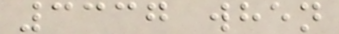3337 when
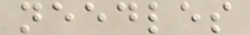needles
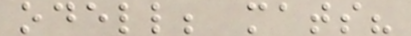odell; mats?
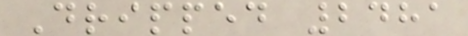Dripped 2481
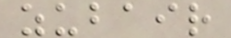zubair
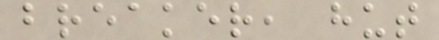breaker, hut
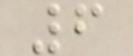6
